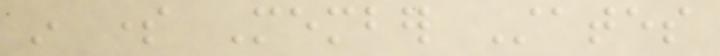in some Member States
